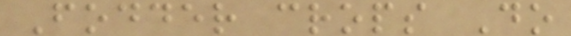Fodder crops Do
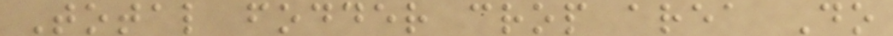Total fodder crop area Do
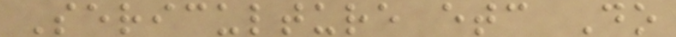Sericulture etc Do
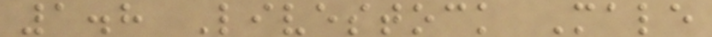1.8 Livestock Male
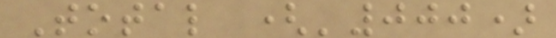Total ('000)
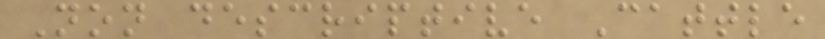Non descriptive Cattle
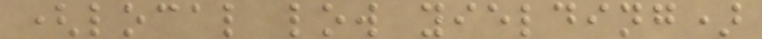(local low yielding)
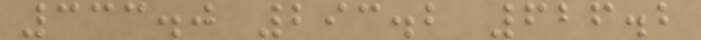333.0 293.2 626.2
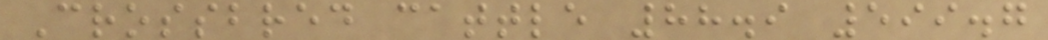Crossbred cattle 88.9 599.7
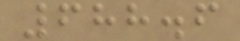688.6
